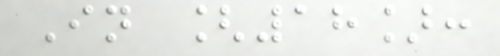In [18]:
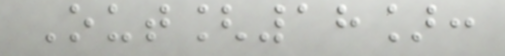Out[18]:
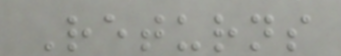Returns
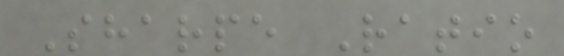Sharpe Ratio
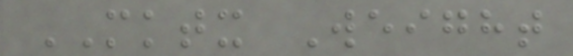MKTX Weight
